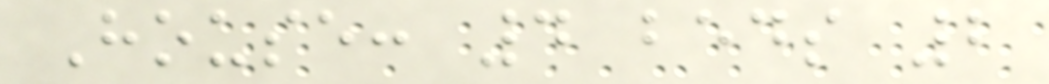House: 4 beds 2
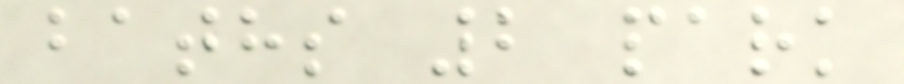baths 2 park
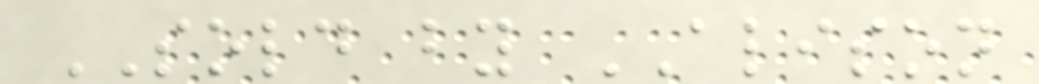SOLD by ALISON
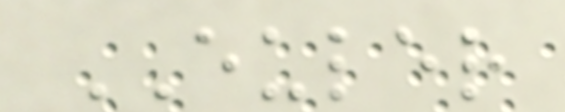EULER
